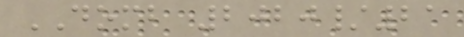DOMB 2020/21
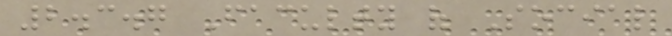2.3.7 Faculty of Social
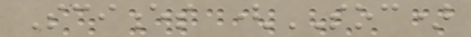Sciences (SOC)
